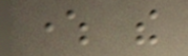where the
